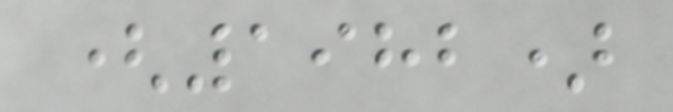(1982)
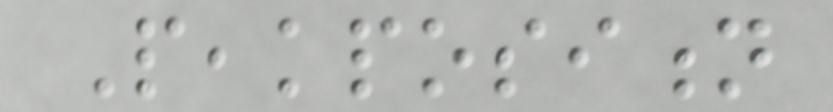Peakposition
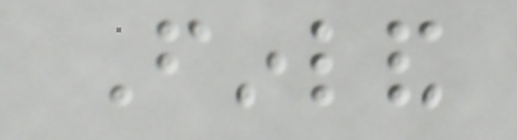Finland
